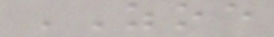ZOE
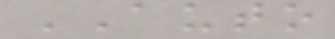AUTO
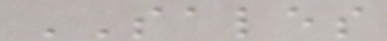SALES
